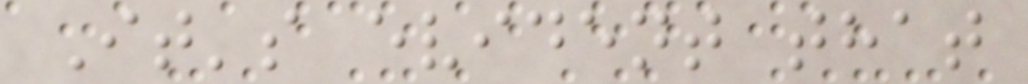It's evident that
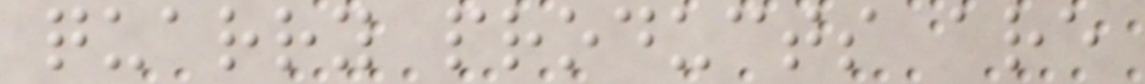quarry products are
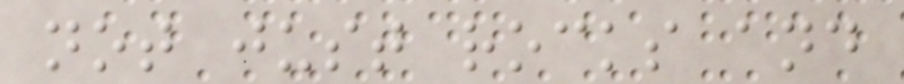not just rocks and
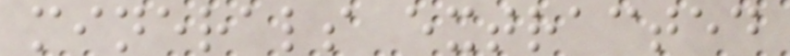minerals extracted
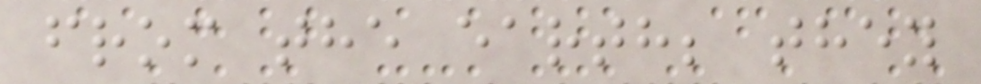from the earth; they
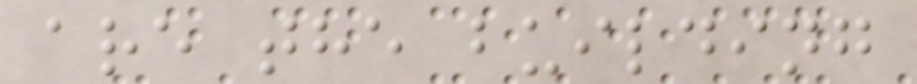are the building
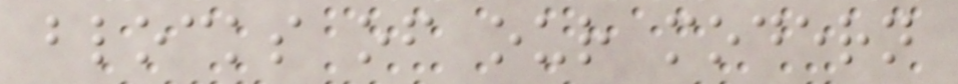blocks of our modern
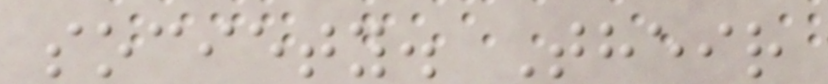society. Their
